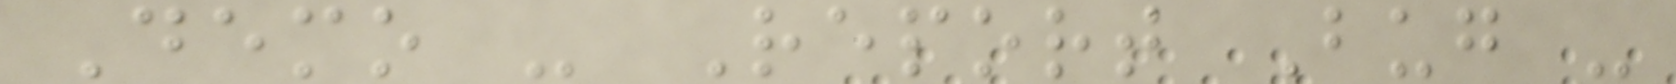Demo - Report Bug -
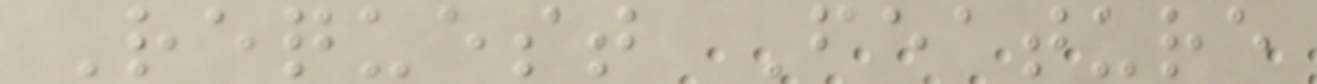Request Feature
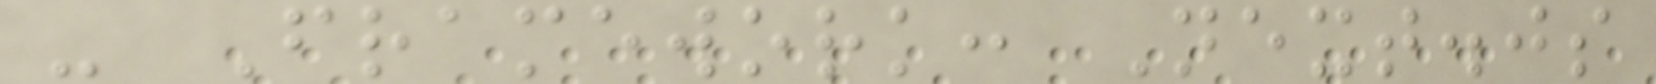- Framework: Next.js
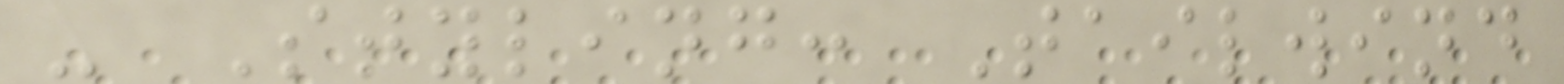- Styling: Tailwind
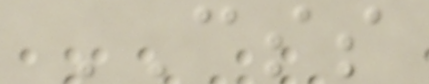CSS
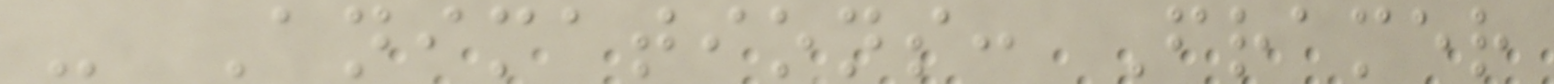- Animations: Framer
